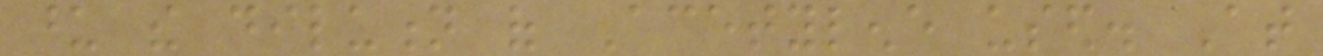upon the dilution of Acetylene used. At
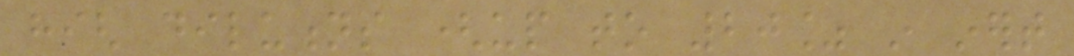high dilutions (up to 20% in inert
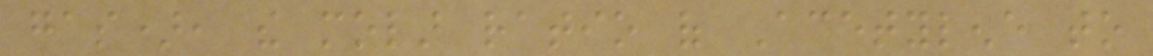gas), the molar ratio of Acetylene to
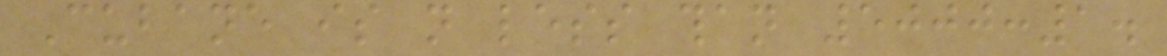Cubane is not less than 5000:1.
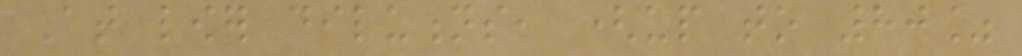At lower dilutions, (up to 80%
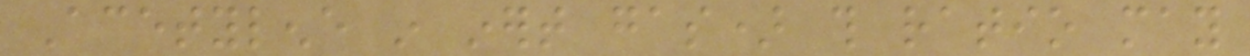Acetylene in inert gas) this ratio may
